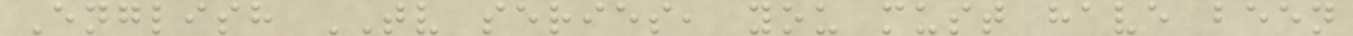English TV series, you must have been
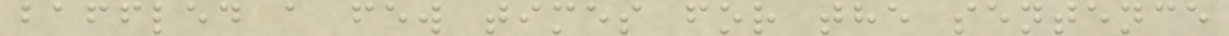baffled a few times for the sentence
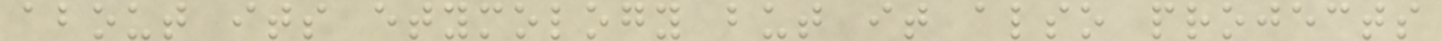about its etymology but it also projects
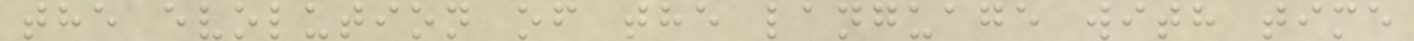the evolution of the language with time
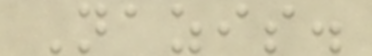Nazis.
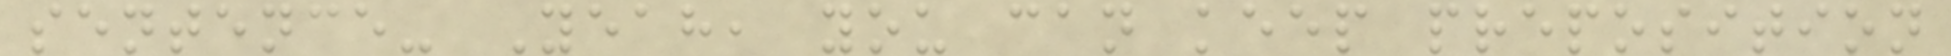sentence- Yeah, you can keep preposition
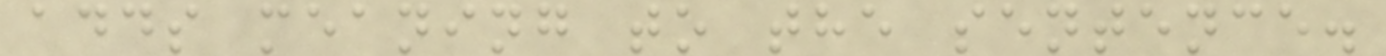adds meaning to the sentence.
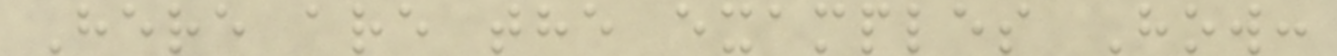Here are the examples How:
